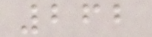262
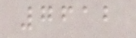7612
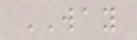WAY
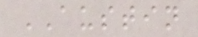AUSTIN
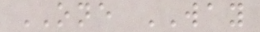ONE WAY
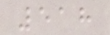518
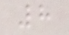8
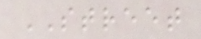STREET
